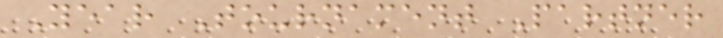Year Tournament Partner
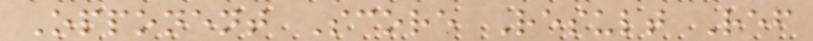Opponent Score Result Ref
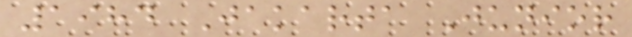1984 Jakarta Junior
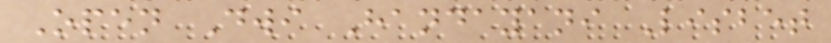Open Dwi Handayani Lisbet
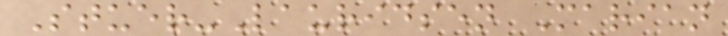Stuer-Lauridsen Marian
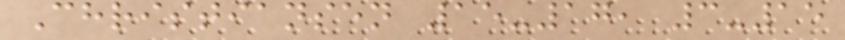Christiansen 15-17, 3-15
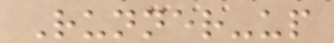Runner-up
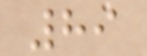89
